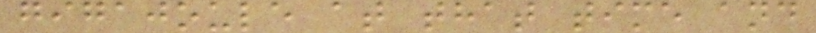gigajoule at that time and
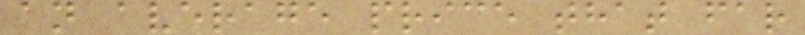an average price that far
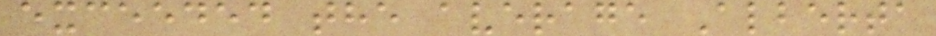exceeded the average Alberta
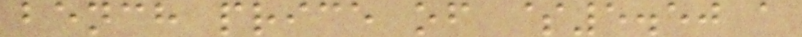bench price of $5.50 a
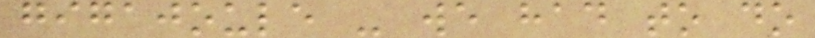gigajoule - we had to do
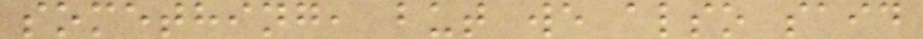something, but we also said
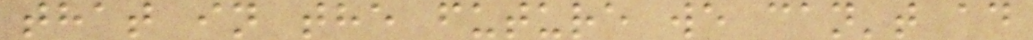that in the future we can't ad
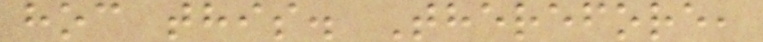hoc this. Therefore,
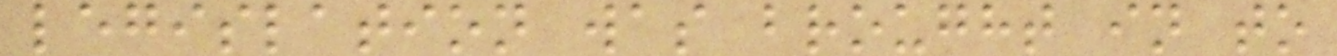legislation was brought in to
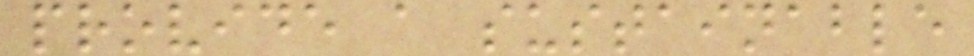provide a sustainable
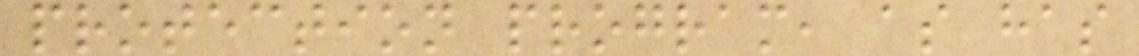protection program, as has
